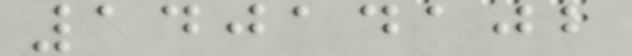14014102
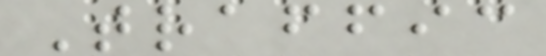Traffic
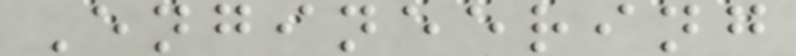Engineering
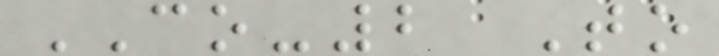CO-2 To
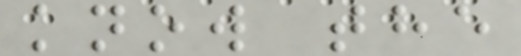know the
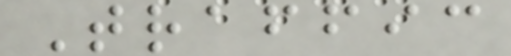Traffic
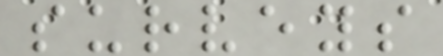surveys
